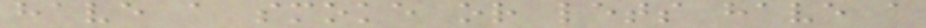have a smoke or lets have a
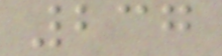237
